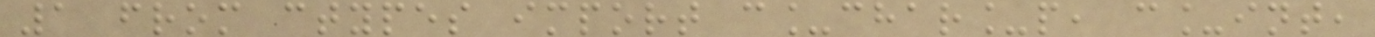1 from ctypes import c_char_p, c_int,
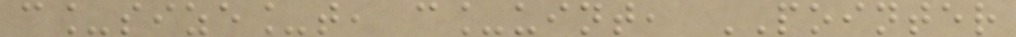c_size_t, c_uint, POINTER
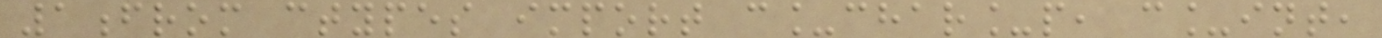1from ctypes import c_char_p, c_int,
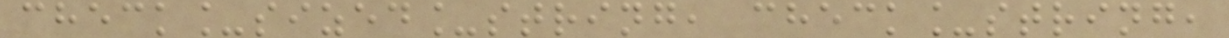check_sized_string, check_string,
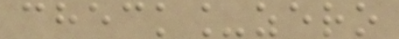check_zero
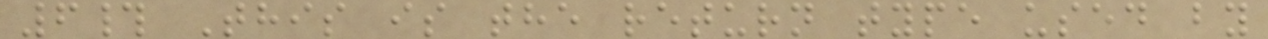6# This is the return type used by
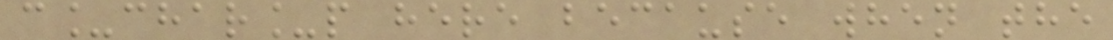c_char_p here because when the
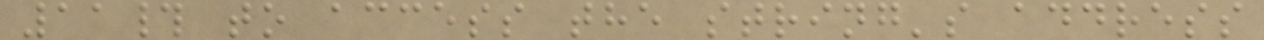11# to access the string's address
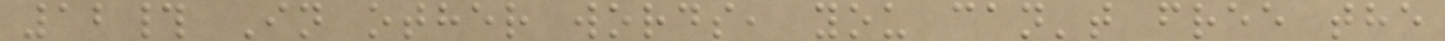12# In other words, you can't free the
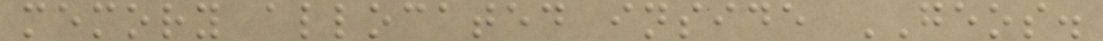memory allocated inside GEOS.
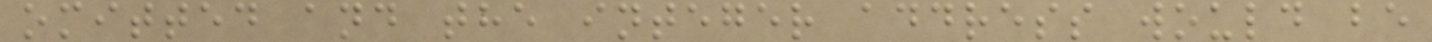omitted and the integer address would be
